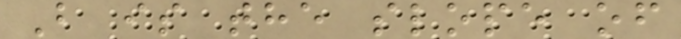B is the slope of
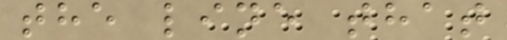the line that
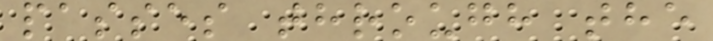passes through the
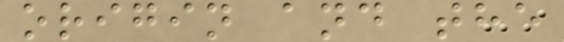origin and the
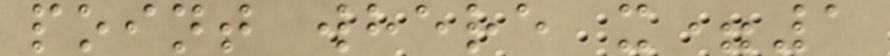point where x=1
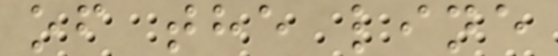of the line
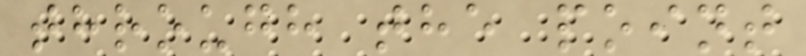through the point
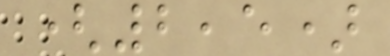(2,5)
